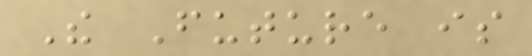The Future is
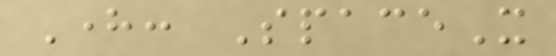Here: SpaceX
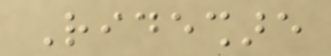Rideshare
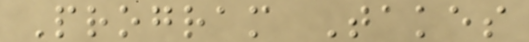Program Takes
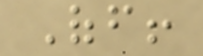Off!
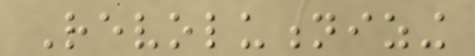Revolutionizing
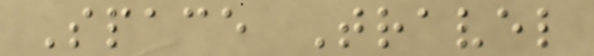Space Travel
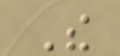The
